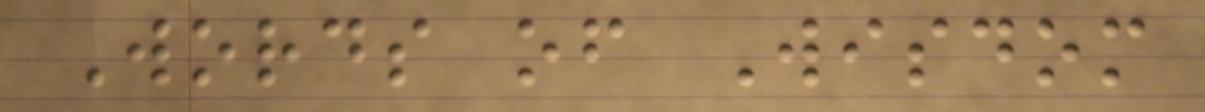Words of Wisdom
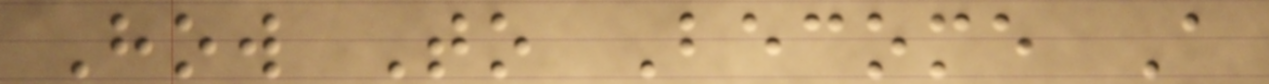How To Become A
